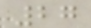27
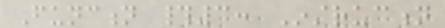Function #3: Instruction
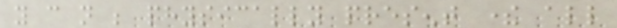you can not be physically present there all
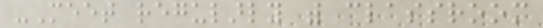-Meet regularly with classroom
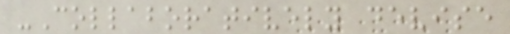-Collaboratively devise
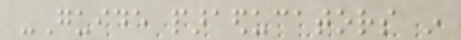-Guide paraeducators in
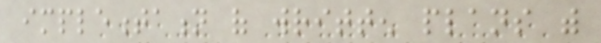implementation of written plans with
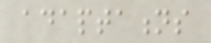adaptations
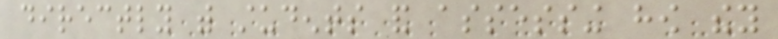directly with students and assessing how they
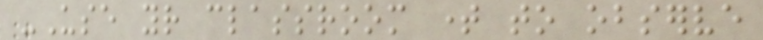-Use your classroom time to observe
